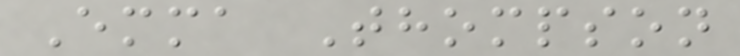Emma Thompson
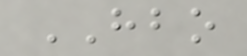HBO
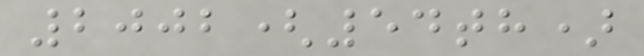2002(54th)
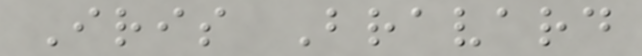Iris Bravard
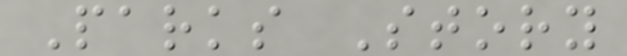Parks Story
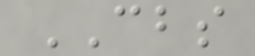CBS
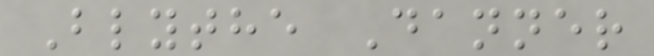Blythe Danner
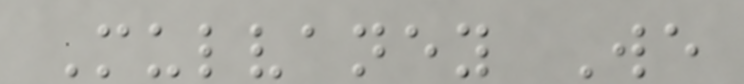Mulvaney We
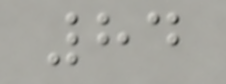84
